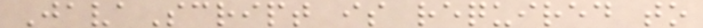JavaScript is required to
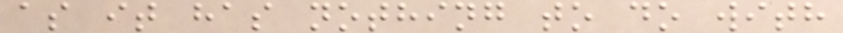as it has nothing to do with
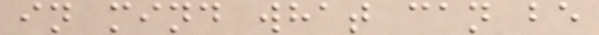in mind what can be
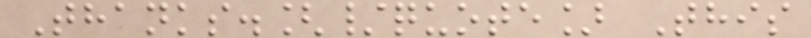Thanks.[/quote] This
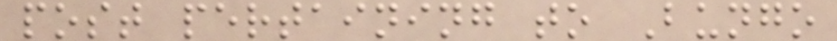post pertaining to Bungo
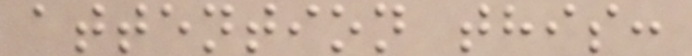attention this:
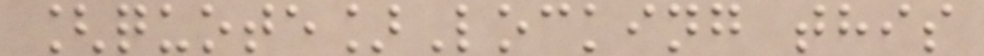[quote]Locking this
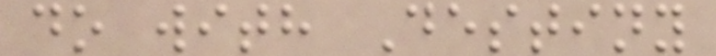do with Destiny
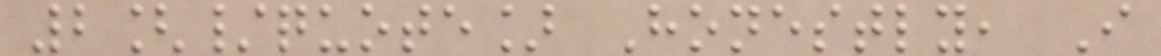2[/quote] Honestly, I
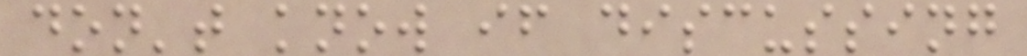don't know if discussing
